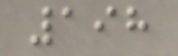198
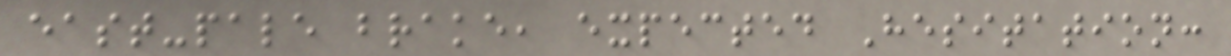east-pale brake, expected Hesitation:
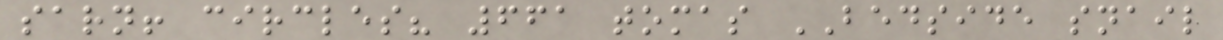sarn! circles? 661 tomas BEDSIDE snail
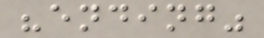"ending"
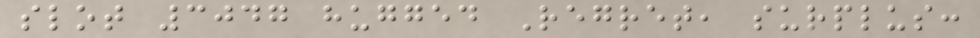slot 3047 hugged Regret, surplus:
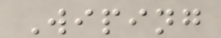Wiping
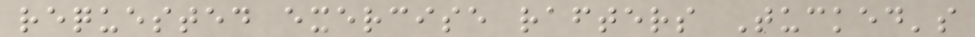requested exercise rafters Tucked's
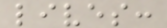lives:
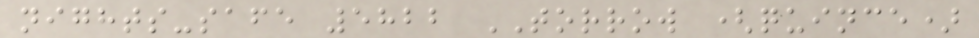nights-safe 5822 TORROW (quince)
